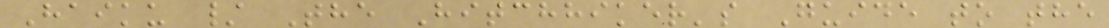Haiku / The Hitchhiker's Guide to the
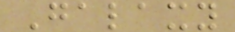Galaxy
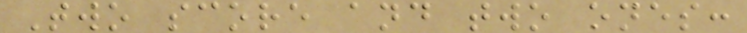Two score and two ones:
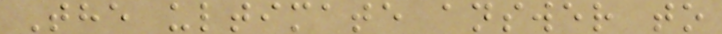The ultimate answer to
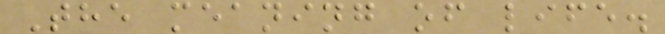The meaning of life.
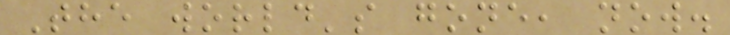The world's gone, now.
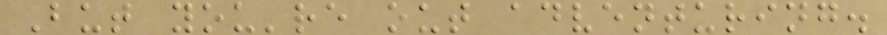But you're out adventuring.
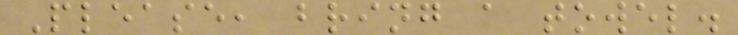Please, bring a towel.
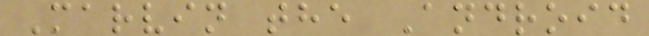Marvin the Android
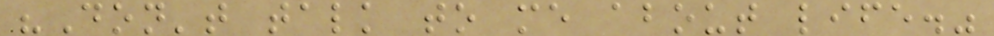"Don't talk to me about life."
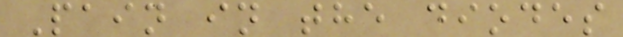Pain in the diodes
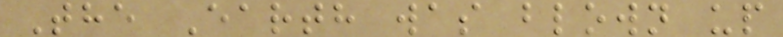The Earth was blown up
